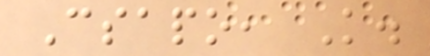Csapo, K.
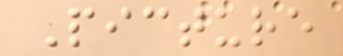Picture
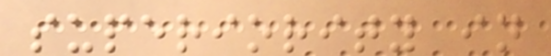superiority in
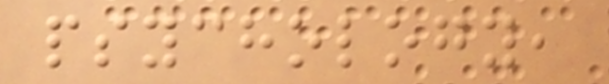psychology,
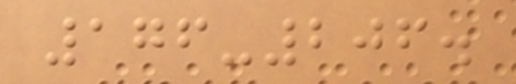176-206.
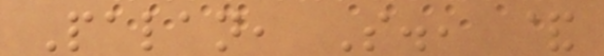Palan, S., &
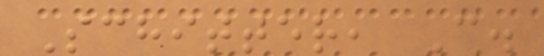Schitter, C.
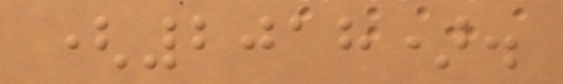(2018).
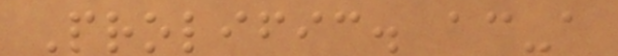Prolific. ac-a
